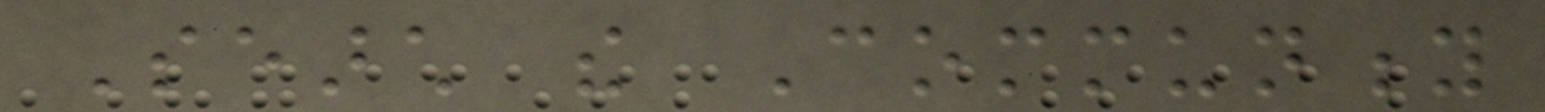Search the Community
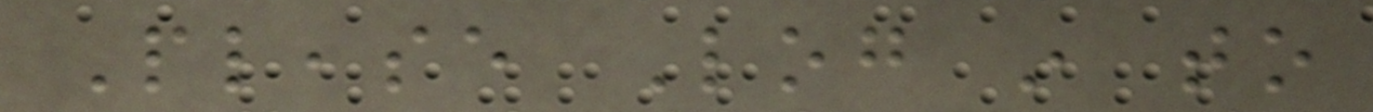Please Log in to
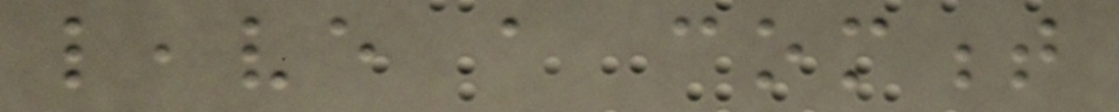leave a comment
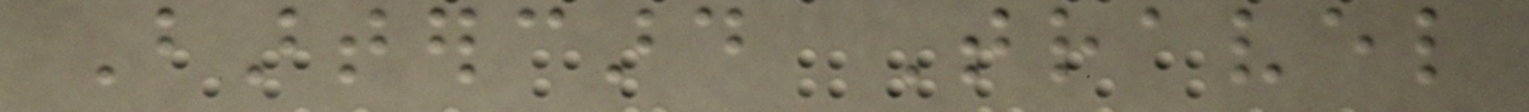Bartercard Travel
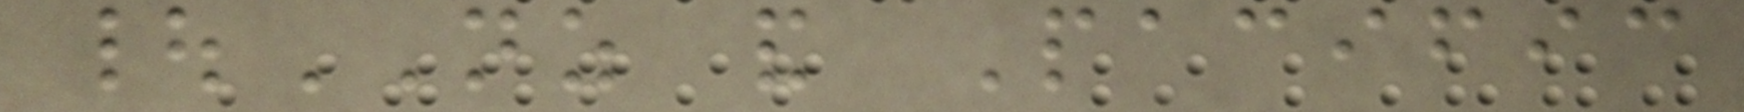|NZ and Pacific
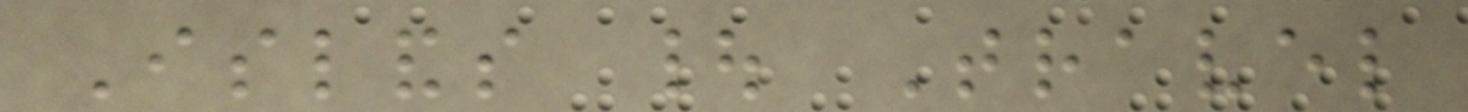Islands | Travel
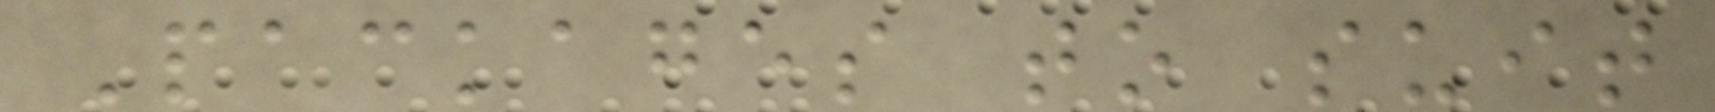Packages to suit
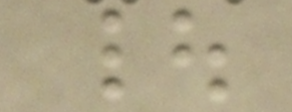|
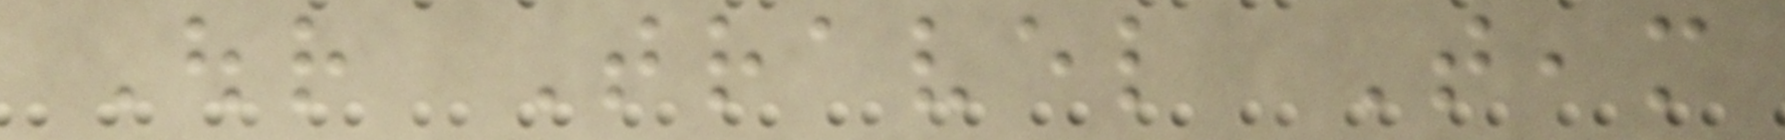Our Travel Team
